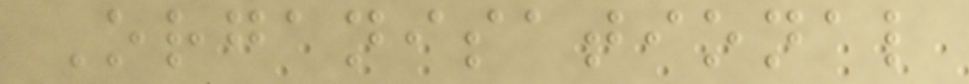Organisational
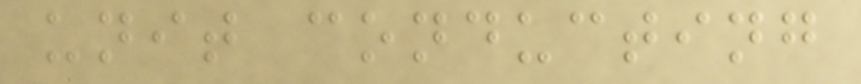unit conducting
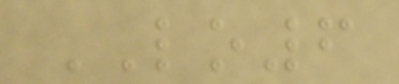LO6
